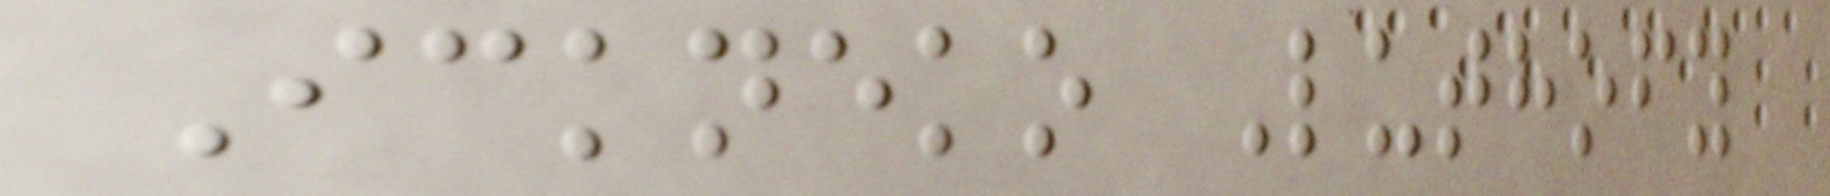Ickneko Luthofy
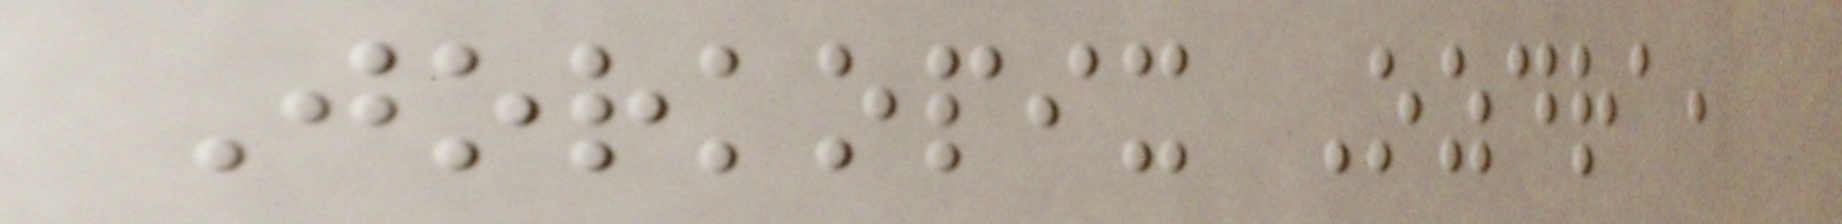Jorkopix Ozdra,
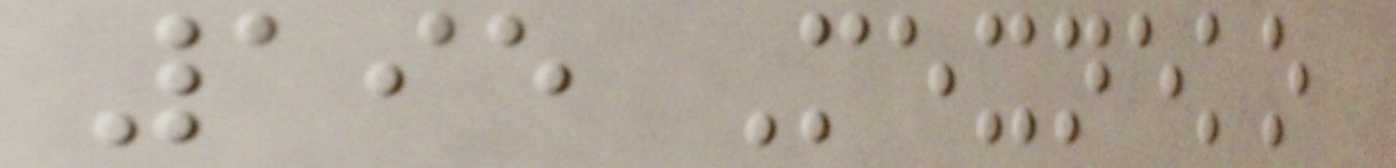195 Mexneko
